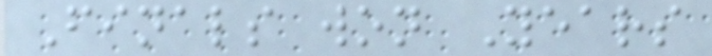Finals won Years
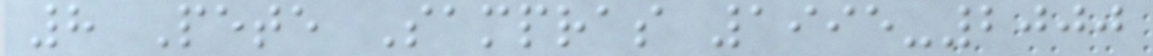8 Pete Sampras 1995-2000
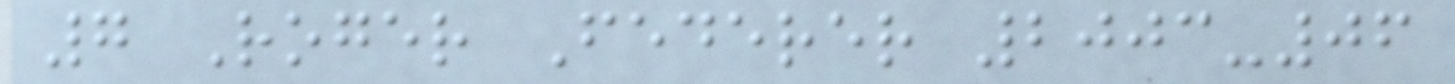7 Roger Federer 2003-06
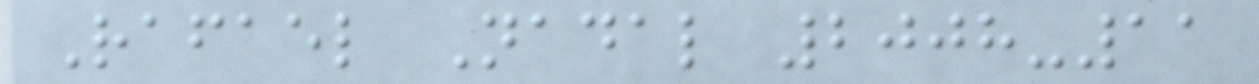Rafael Nadal 2008-11
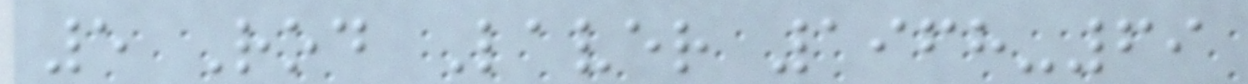5 Rod Laver 1968-69
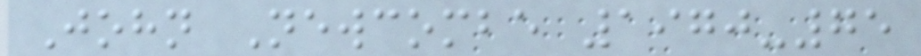John Newcombe 1970-75
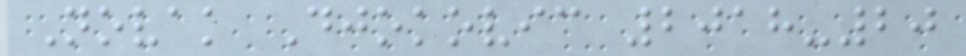Novak Djokovic 2018-20
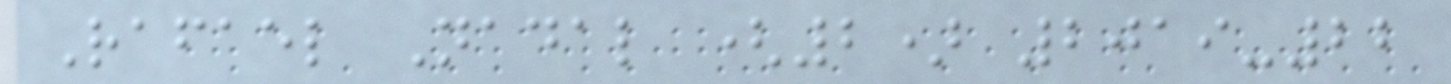Rafael Nadal (2) 2019-22
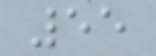55
